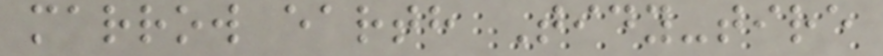marrow earth Tidy-tire
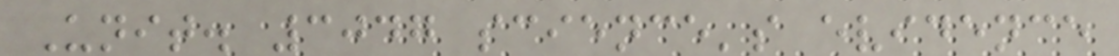Unit. 3047 science's evidence
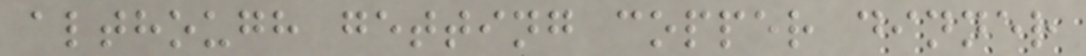although getting copper dinner
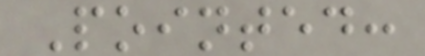Pointed:
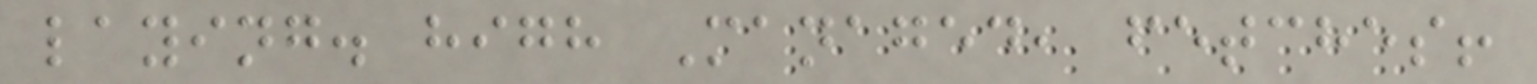laying. high Managed, fetches!
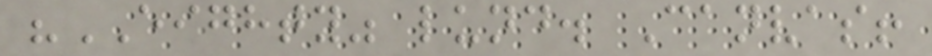"EIGHTY" lund. Canvas!
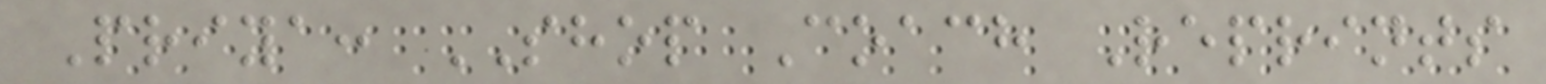Priya: SHOP Coach Reprints
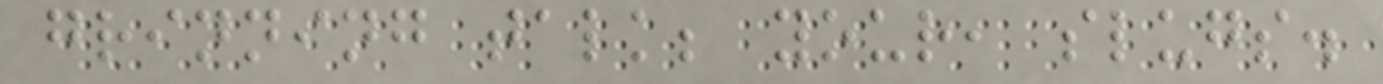grinning talk; your, slugs.
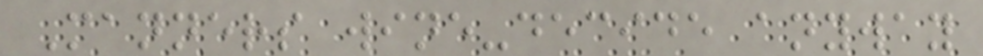Manners wine-decide anyway
